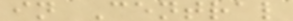in Central
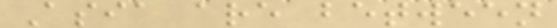Asia are between
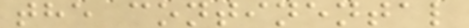the continental
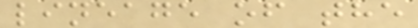lineage of the
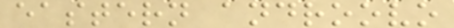eastern androovo
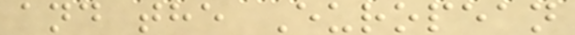and the European
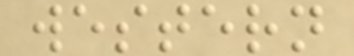western
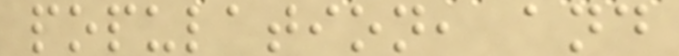population, and
